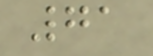71
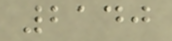2140
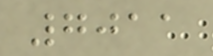7011
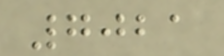7021
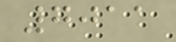7011
